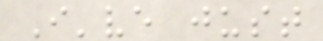I've just
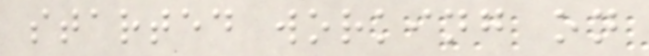started working on
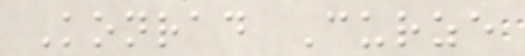Konrad Curze
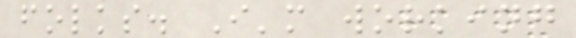folks. I'm working
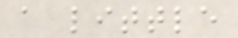a little
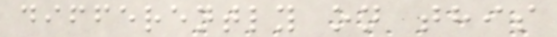differently on this
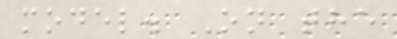model. On the
